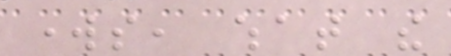works, what the
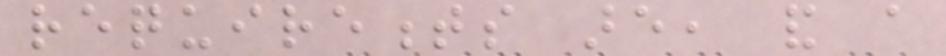requirements are, and a
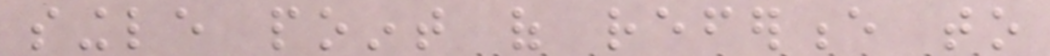single point of reference to
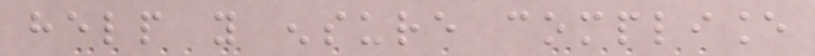help you ensure compliance
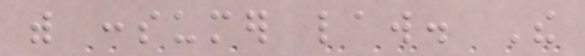with consumer law. The
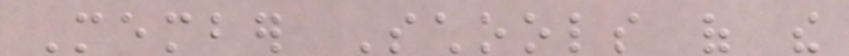Member Schools of the
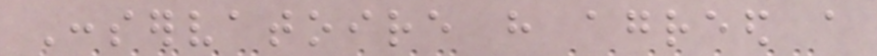Conservatoire have agreed a
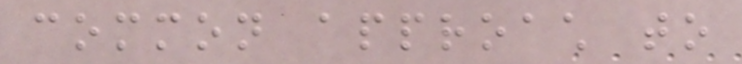common approach to
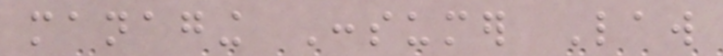managing Consumer Law
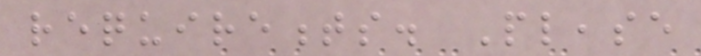requirements. Please
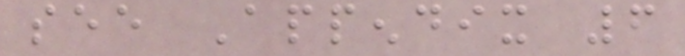see Appendix 6
